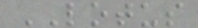LOTUS
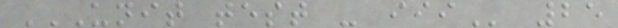UNIT TEST - III 25
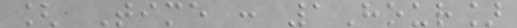[ Time : 1Hour]
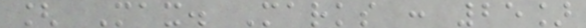[ Max. Marks : 25]
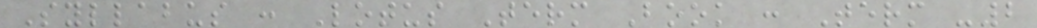Syllabus : Lotus Term Book : Term -2
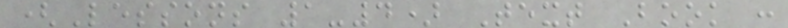(Lessons 1-4) Text Book :
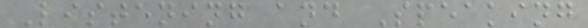Listening and Speaking
